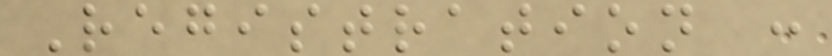Registration :
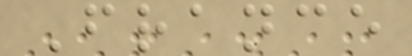France
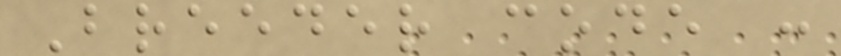Breeder code :
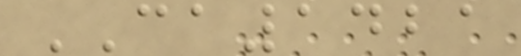CA1421
